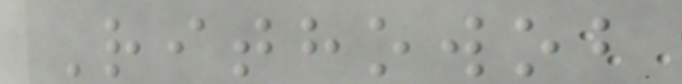Rithowob
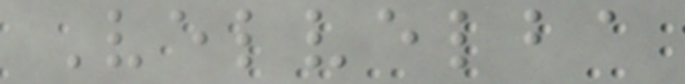Velvelba
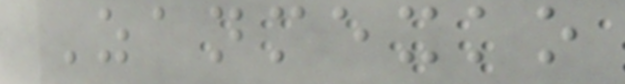Zanmexko
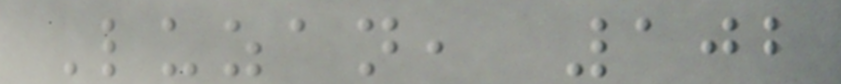Luzan, 102
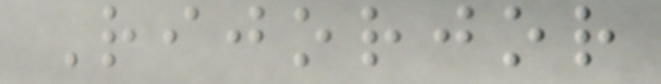Rijorjor
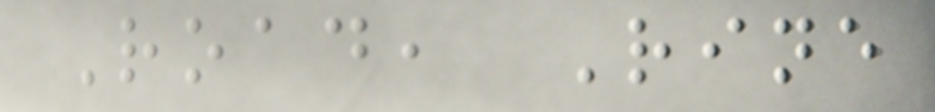Road, Rine
